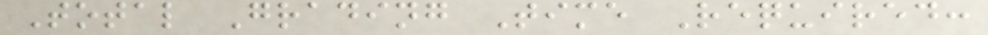Total Grading Time Required:
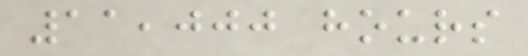11,000 hours
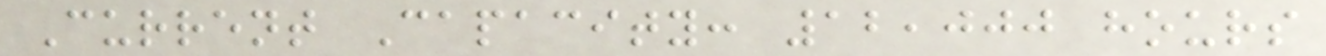Current Capacity: 12,000 hours
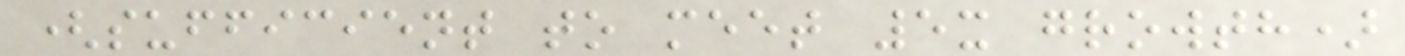(sufficient to meet 5x growth)
